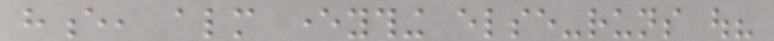hence, almost everything else-runs out?
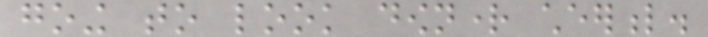going to look downright cheerful.
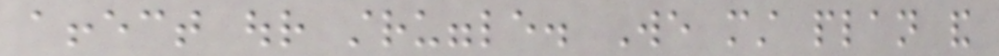affect our struggle. We must plan and
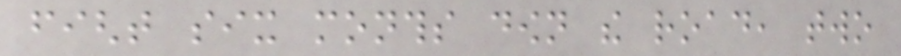fight six months down the road, two
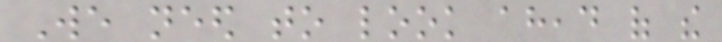We need to look ahead of the
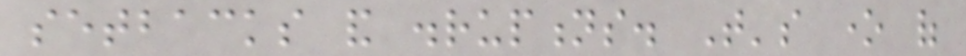setbacks and disruptions. That's one of
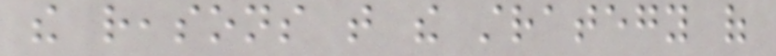the reasons that the strategy of
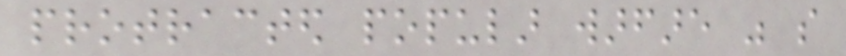protracted popular warfare was so
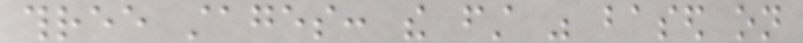three stages: the first was based on
